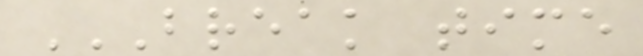BREAK TIME
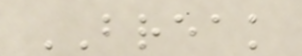BREAK
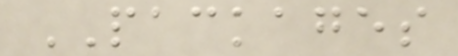PACKAGES
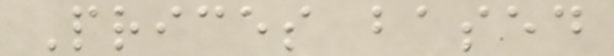Prices based
